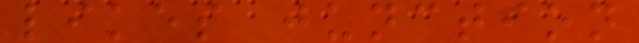likes junction
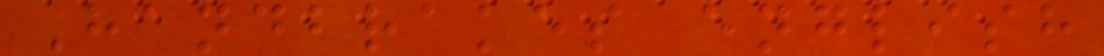Handbrakes english
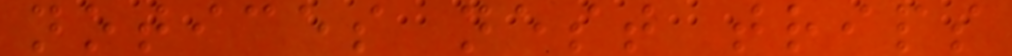notices nest trips
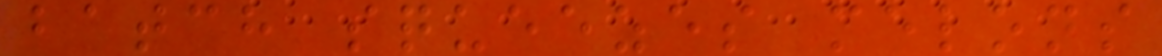batch squeezes melons
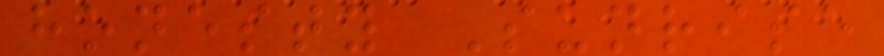honesty Sunrise
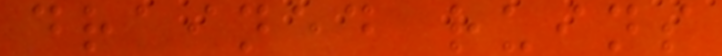drained ruins
